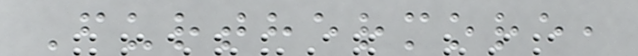Furthermore,
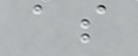as
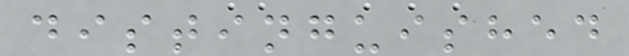distinguished
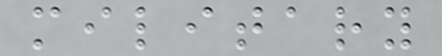military
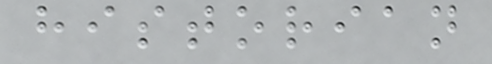historian
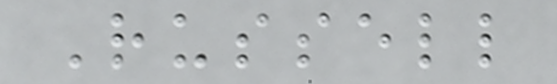Russell
